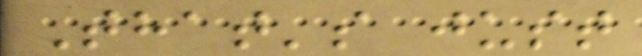That's just
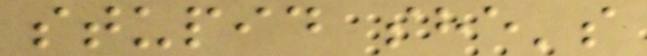stupid she's
